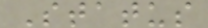Status
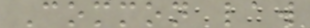Common law
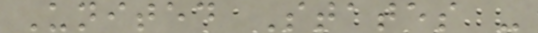United States -
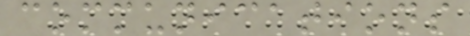communications
